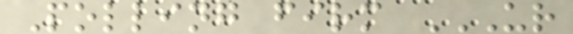Polling firm UR
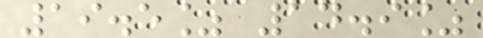19.5% 14.9%
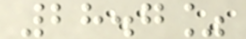28.7%
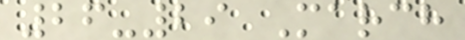26-29 March
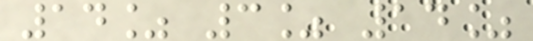14% 3% 14%
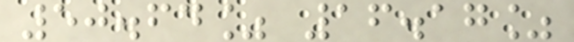50.64% 16.17%
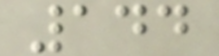144
